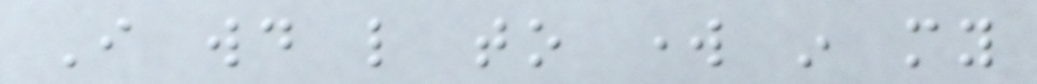I would like to work in my
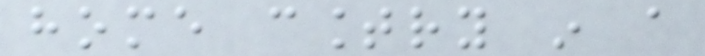home country in a
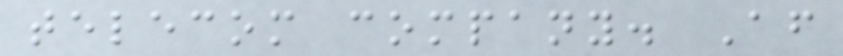telecom company. After
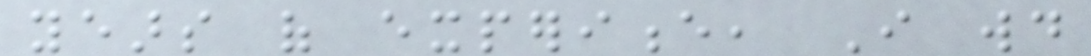years of experience, I would
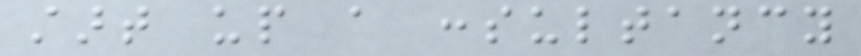start up a consultancy
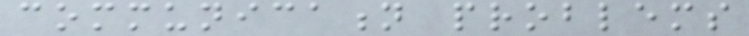communication problems
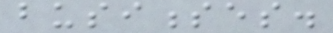businesses.
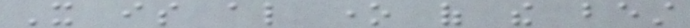It is also one of the best
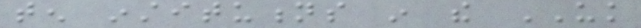ten institutions in the UK
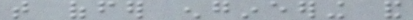that offer engineering and
